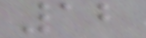12
